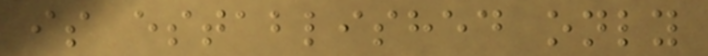is established only
